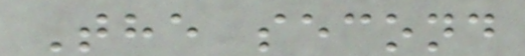The second
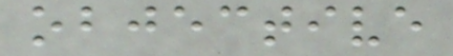objective
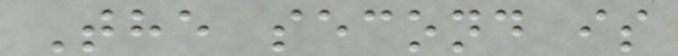The second is
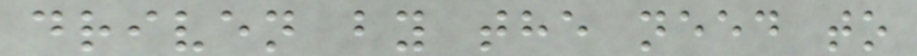driven by the need to
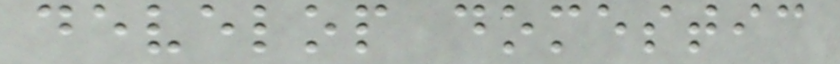develop domestic
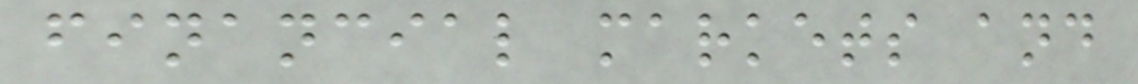financial markets and
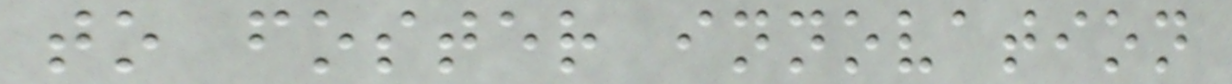to foster innovation
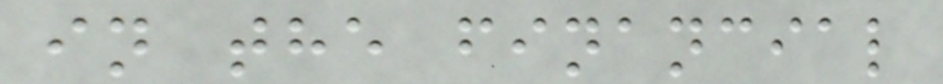in the financial
